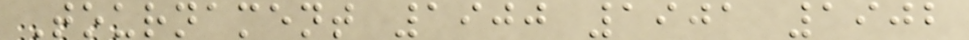Tournament 1900 1901 1902
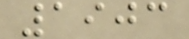1903
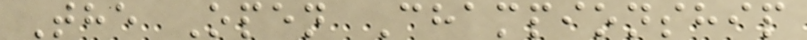The Open Championship
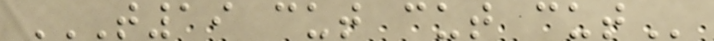T19 CUT CUT CUT
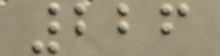226
